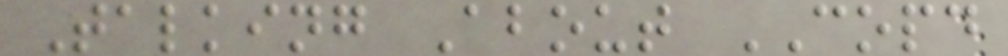Talking About COPD
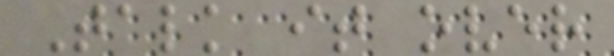Talk it over
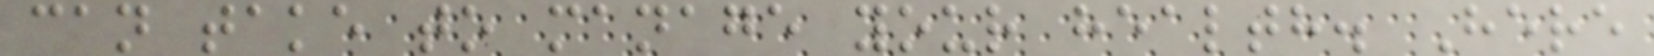can take to manage your health. Here
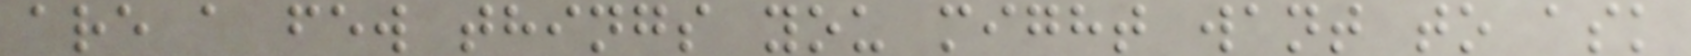are a few things you might want to ask
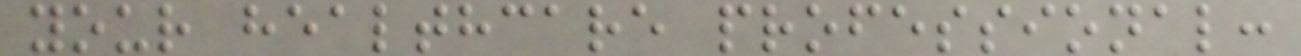your healthcare professional:
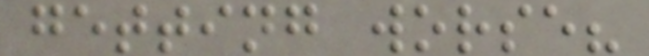getting worse?
